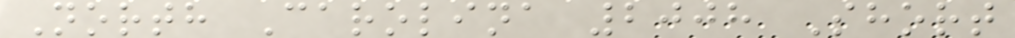North Carolina 2008 Short
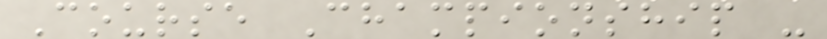Course Championship -
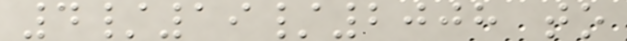4/19/2008 to
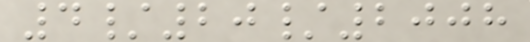4/20/2008
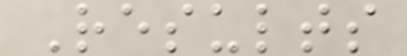Results
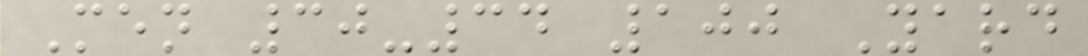Men 30-34 100 Yard
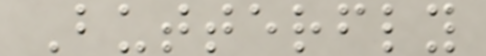Butterfly
